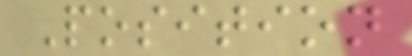Position
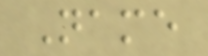Name
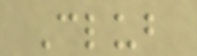Club
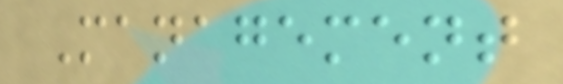Management
